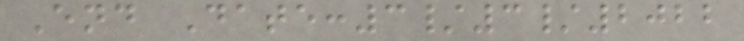End Date:3/3/2022
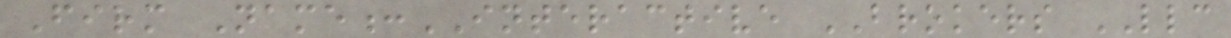Firm Name:INTERACTIVE BROKERS LLC
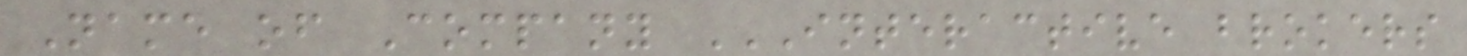Name of Company INTERACTIVE BROKERS
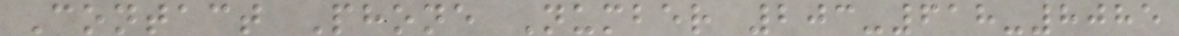Contact Phone Number 203-618-8085
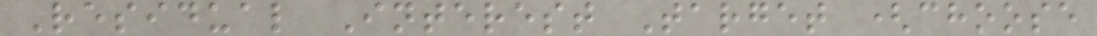Residual Interest Target (choose
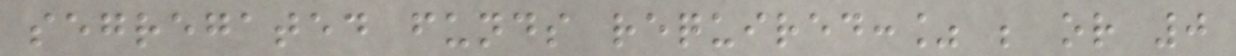segregated funds required:% ; or 0
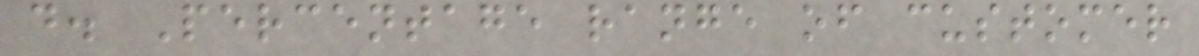d. Percentage range of customer
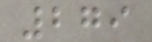279
